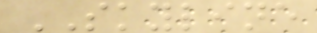SKYLINE
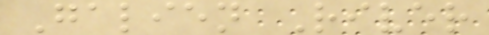Galien River
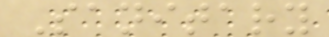Sanitary
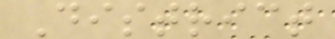District
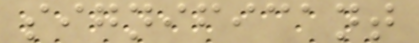significant
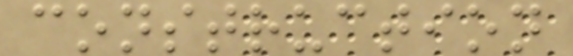construction
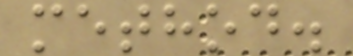method.
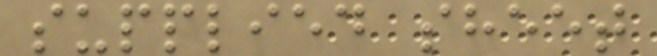supplied sheet
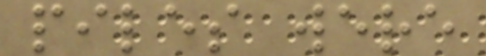piles were
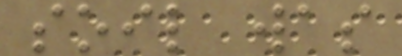soil was
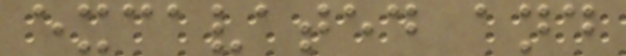excavated and
